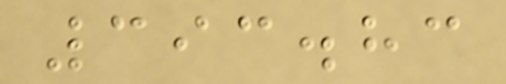393.83
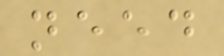need
